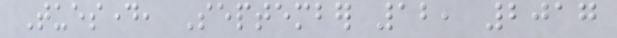Tuesday, September 12, 2017
